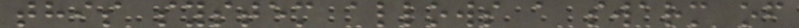this system allows a swarm of
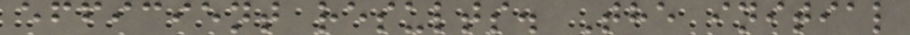efficient results. The initial
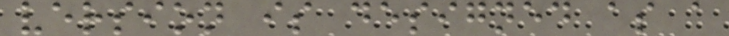version is designed as a
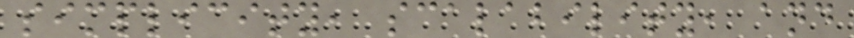simplicity, scalability, and
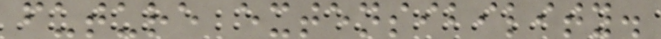future extensibility.
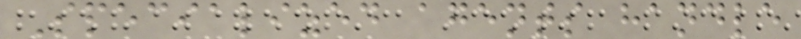Specialized agents handle
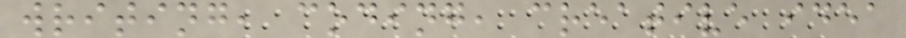writing, coding, creative idea
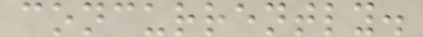concurrently.
